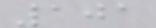101
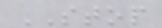STOP
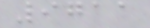9711
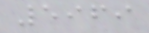5969
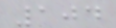104
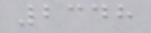2348
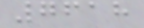7618
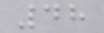48
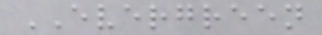EVERGREEN
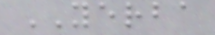YERBA
